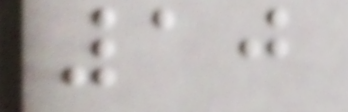10
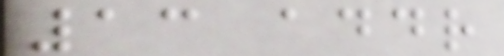13 addr
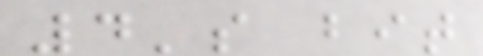4's bit
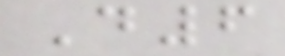D6
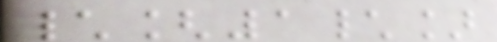\[1\]
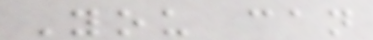You can
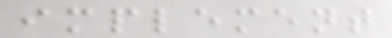implement
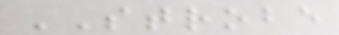STROBE
